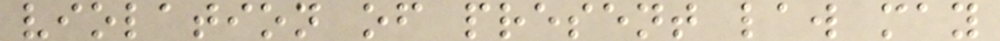violation of present law may
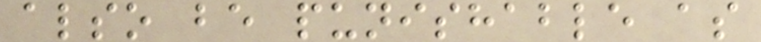also be punishable as
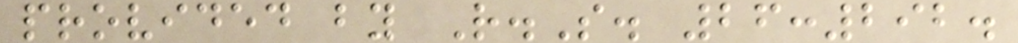provided by R.S. 26:292.
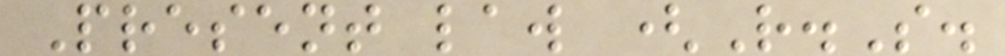Present law (R.S.
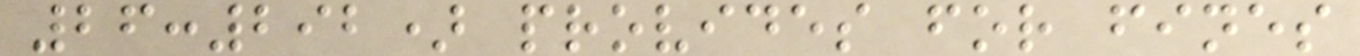26:292) provides for fines
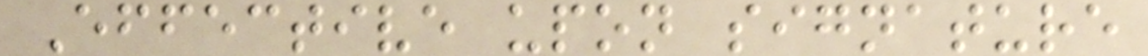Effective upon signature
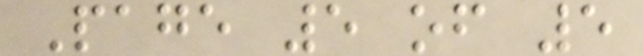Page 5 of 5
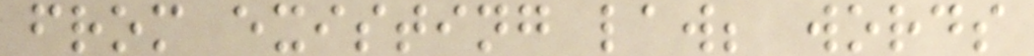from existing law; words
